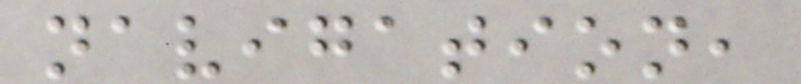navigation,
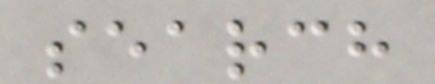search
